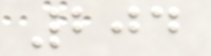204
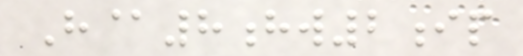H@8hw2ip
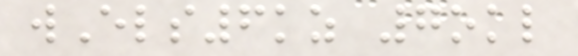wEls6kz 7okl
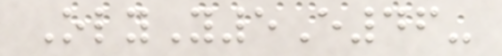OlyY5E46-
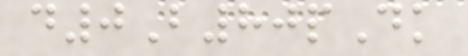d0B80pDk
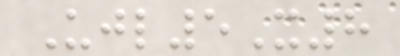Ujl5X8
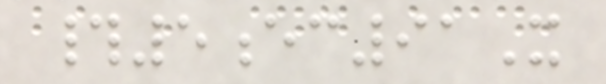#5ec91X
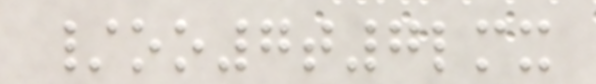/oo7t7lmx
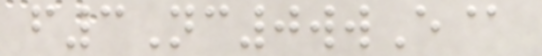f3Nc0wwE@
